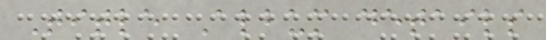Title Album details
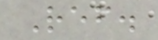Ref.
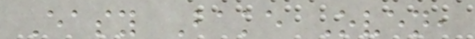Easy Bake Oven,
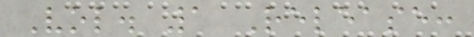Vol. 1 Release:
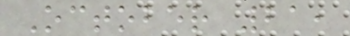October 21,
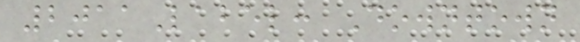2011Label: Downtown
